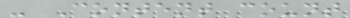- Content count
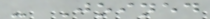- Joined
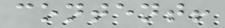content!
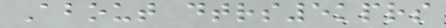About dtrs5kprs
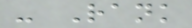- Rank
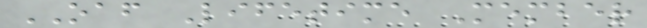OAF Lifetime Member
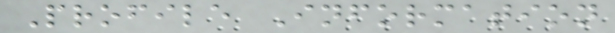Profile Information
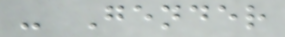- Gender
